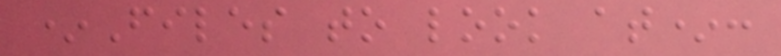*Files to look at*:
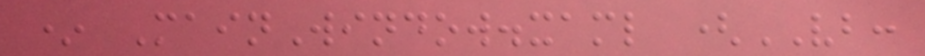* MainWindow.xaml (VB:
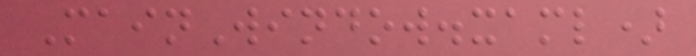MainWindow.xaml)
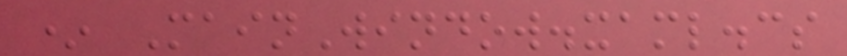* MainWindow.xaml.cs
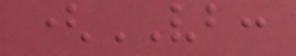(VB:
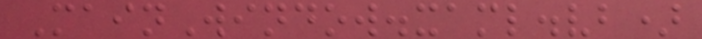MainWindow.xaml.vb)
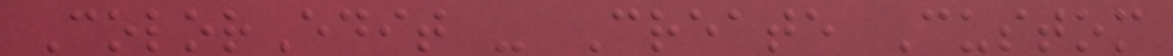ColorEdit - Create Custom
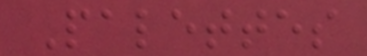Palettes
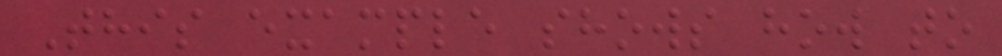This example shows how to
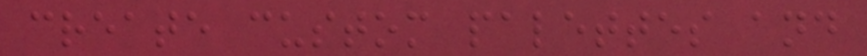create custom palettes and
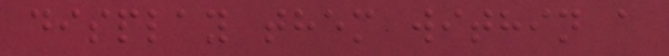display them within a
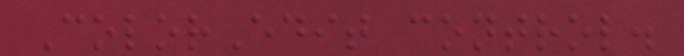ColorEdit control.
